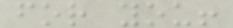for you!
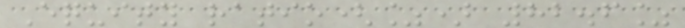Equity ratio(%) 82.6%
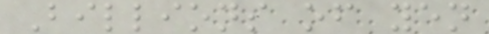Billions of yen
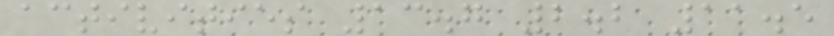activities 13.7 2.2 11.5
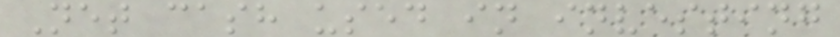Net cash used in investing
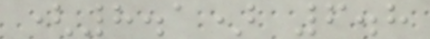(8.1) 6.8
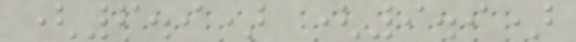(6.9) (9.9)
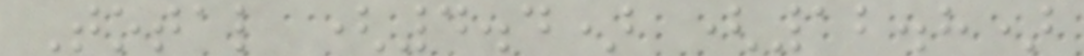Total (4.4) (12.8)
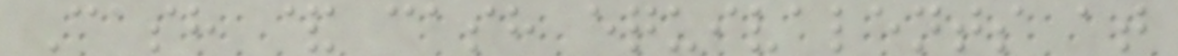Cash & cash equivalents at
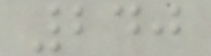240
